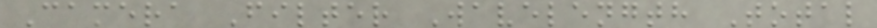Camera Filter Wavelength Total
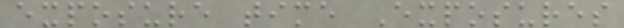exposure time Exposures
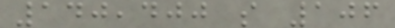140,400 s 106
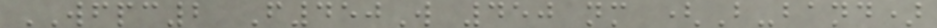WFPC2 F450W 450 nm (B-band)
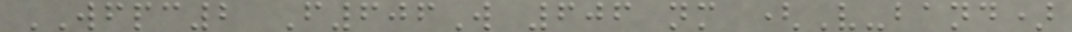WFPC2 F606W 606 nm (V-band)
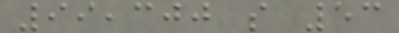99,300 s 53
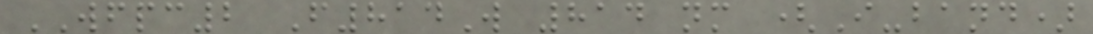WFPC2 F814W 814 nm (I-band)
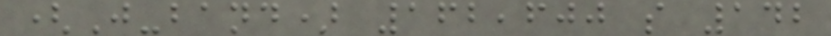(J-band) 162,600 s 142
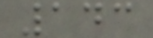143
